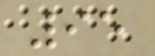95
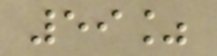59%
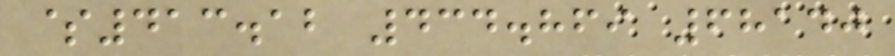$413.12 434.869 68140
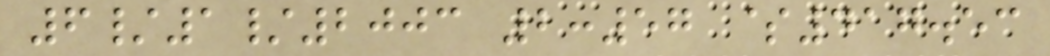6/1/2003 2:57 $417.53
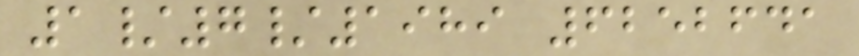1/7/1989 6252641
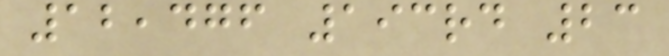12,476 193rd 23
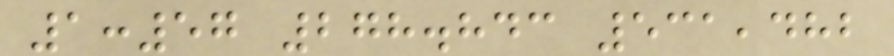1:57 278.843 531,482
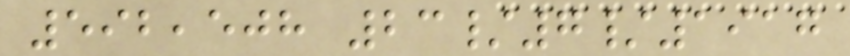592,508 23/7/1917
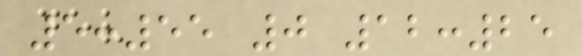5:55 0 12:25
